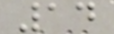14
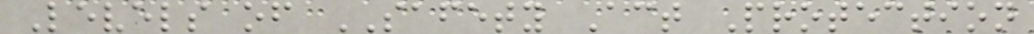Levels of SAFETY Act Protection
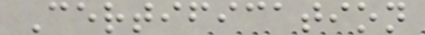Certification
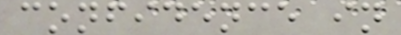confidence in
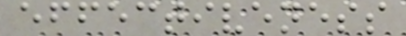effectiveness
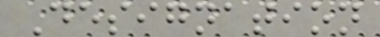Designation
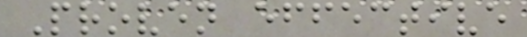Proven effective
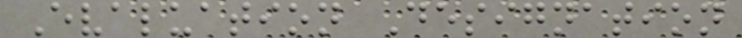Evaluation Designation
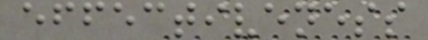effectiveness
